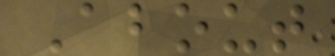About
